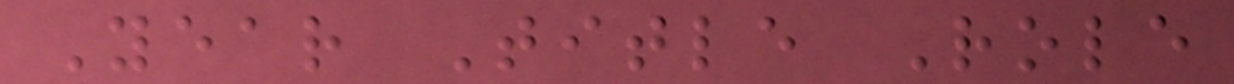Year Title Role
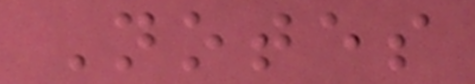Notes
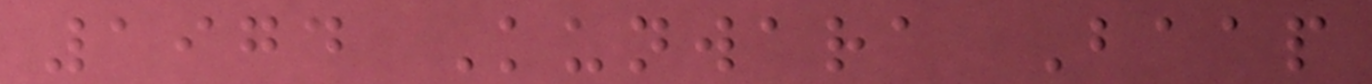1974 Kunwara Baap
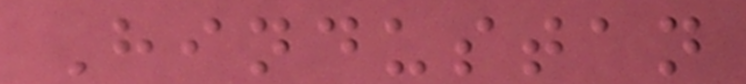Hindustan
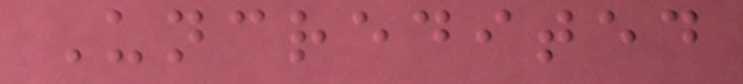Uncredited
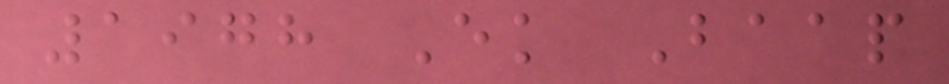1978 Ek Baap
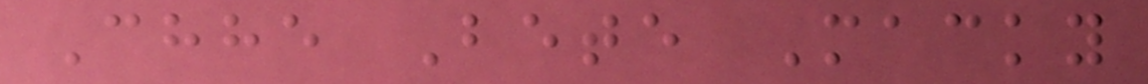Chhe Bete Macky
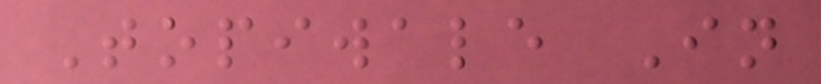Topiwale In
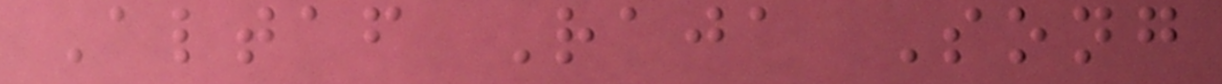Altaf Raja Song
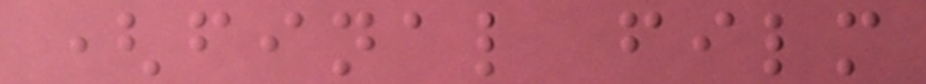(final film
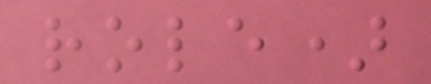role)
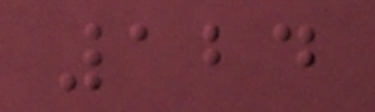124
